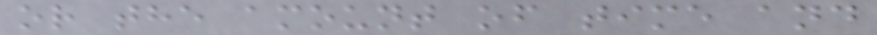or the amount of time and
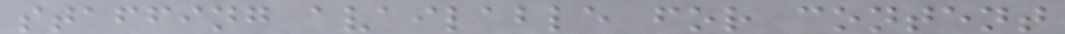staffing available for content
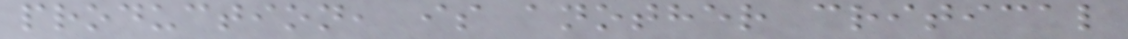production, is another critical
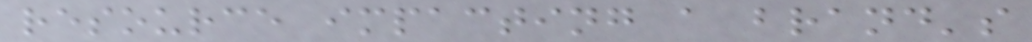resource impacting a brand's
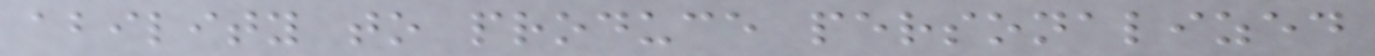ability to produce personalized
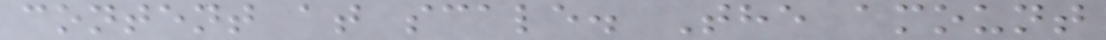content at scale. The amount
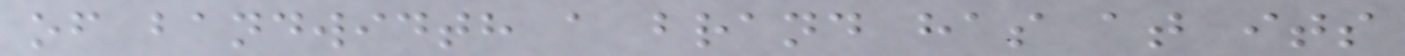of bandwidth a brand has at its
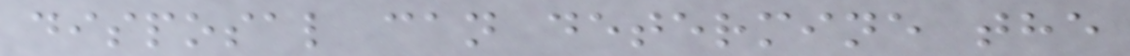disposal can determine the
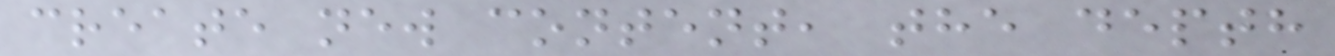create new content, the depth
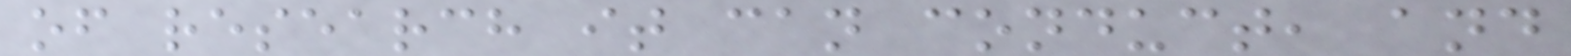of research it can conduct, and
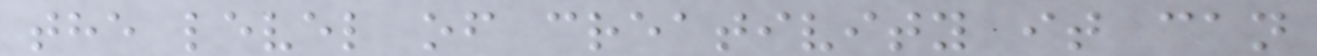the level of creativity it can
